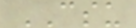CSU
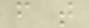f t
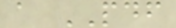a PDF
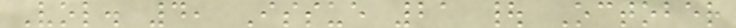Vol. 4, Issue 21 | October
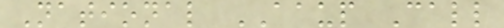National AAUP Call
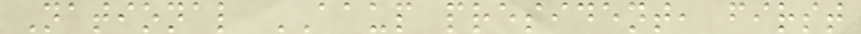National AAUP president, first
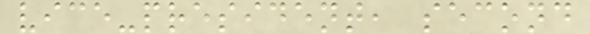vice-president, second
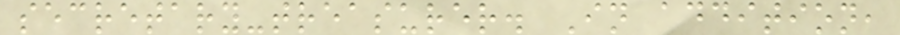secretary-treasurer. In addition,
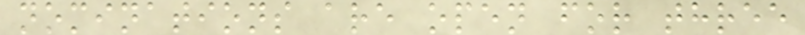nominations are open for three
